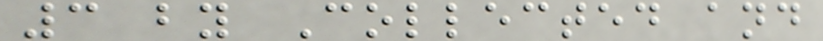3 by Collected and
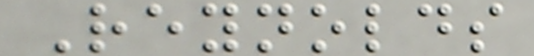Reynolds
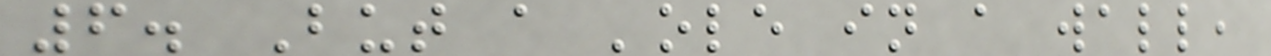6. But a 'ole in a wall,
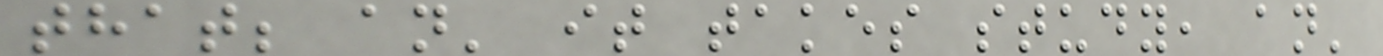that; an' it takes study, an'
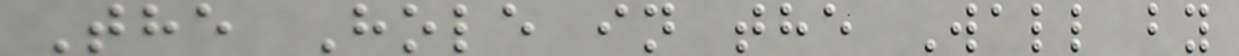The Hole in the Wall by
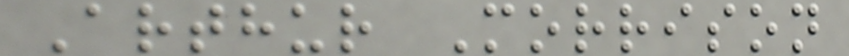Arthur Morrison
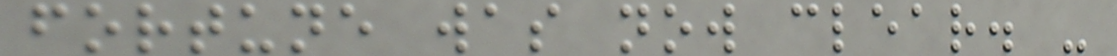fortune was now clear. -
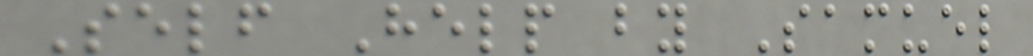Self Help by Samuel
